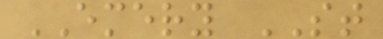EMERY ST
